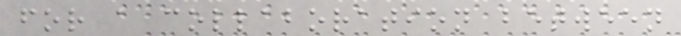for a collaboration between
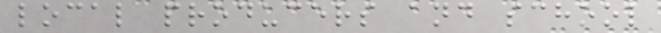local producers and school
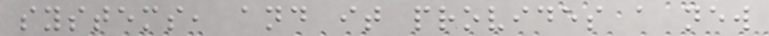systems, and it provides a new
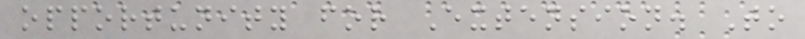opportunity for Extension. To
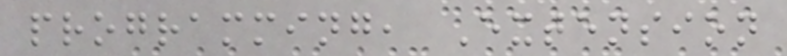programming, Extension
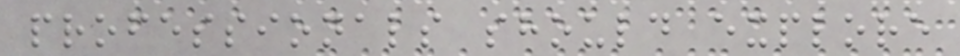professionals should explore
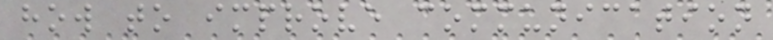how to improve communication
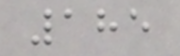185
